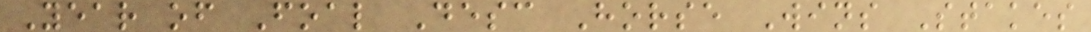Year of Foal Desc Horse Wins Stakes
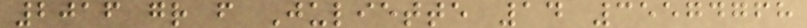2016 gr f Juliette 14 35574768
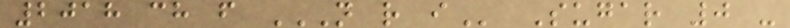2018 ch f N R I Sugar 0 -
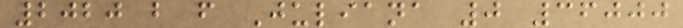2020 b f Juliana 0 36000
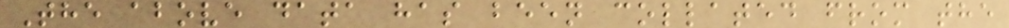The above data has been collated from the
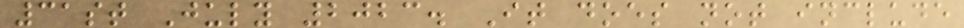31st July 2023. It does not include
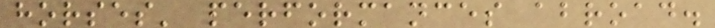horses' performances abroad.
